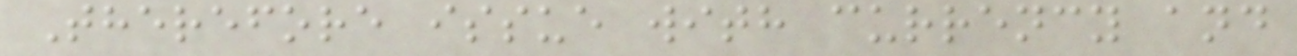Therefore issue with currency and
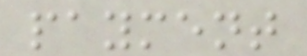payment
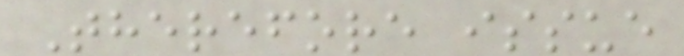Therefore issue
